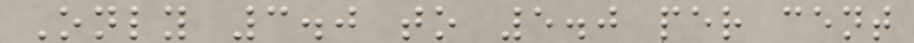Only 3.0 to 5.0 per cent
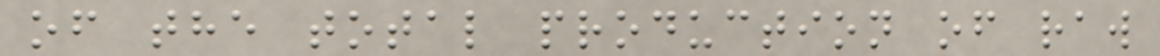of the total production of raw
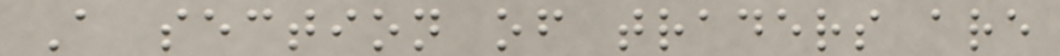A section of traders are
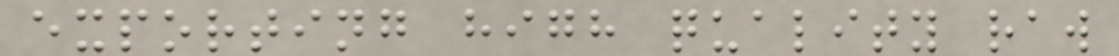exporting high quality raw
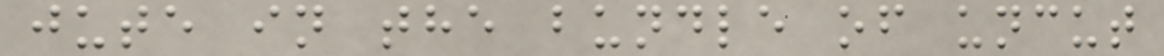jute in the bundle of uncut
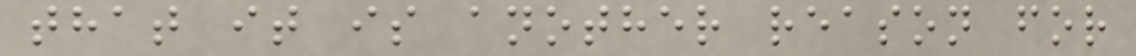that it is another reason for
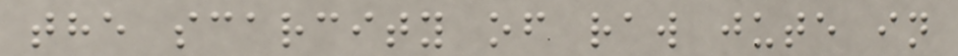the scarcity of raw jute in
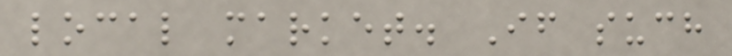local market. If such
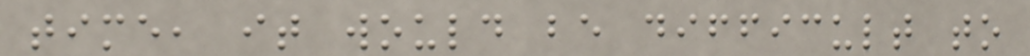time, it would be difficult to
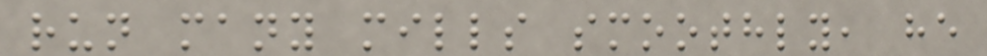run many mills smoothly, he
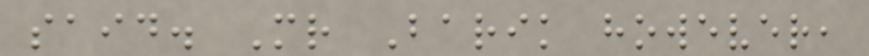said. Mr Barik however,
